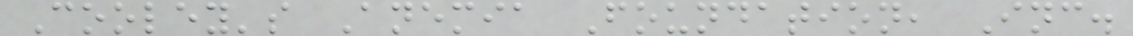Cooley's Anemia Foundation, Inc.
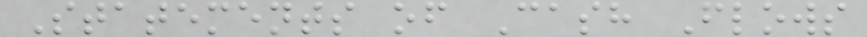Statements of Cash Flows
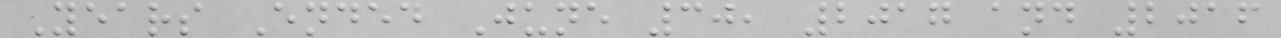Years Ended June 30, 2017 and 2016
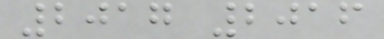2017 2016
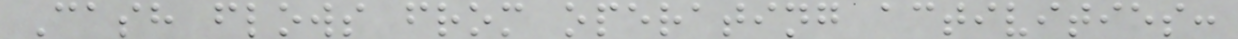Cash flows from operating activities:
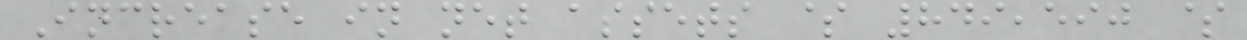Increase in net assets $ 849,590 $
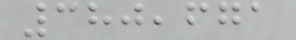380,671
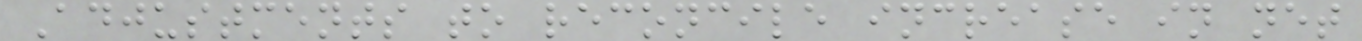Adjustments to reconcile increase in net
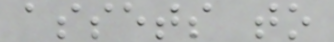assets to
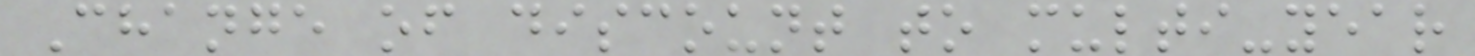Change of discount to multi-year
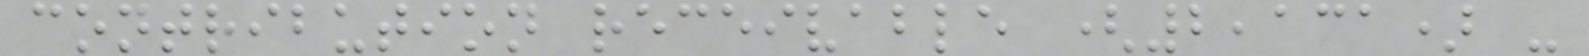contribution receivable (2,131) -
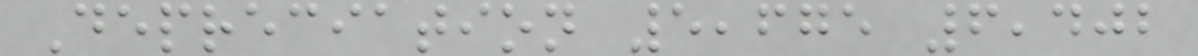Depreciation 5,675 6,402
